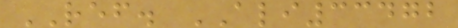REF. ALI33472
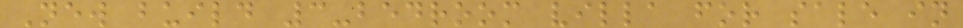New build 3-bedroom villa for sale in
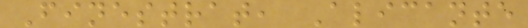Finestrat, Alicante
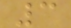3
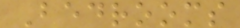Bedrooms
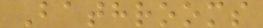Bathrooms
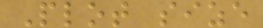Plot size
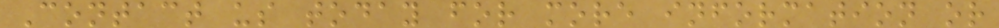Contact us today for more information or
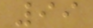99
